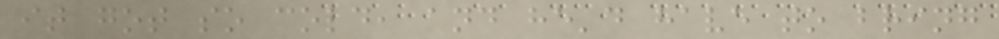it got so cold, and he'd have to bring
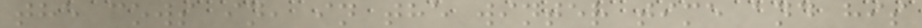the cows in, in the winter time and his
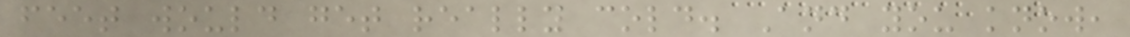feet would get really cold. And you know,
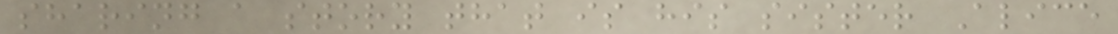sharing a story that is his sister Alice
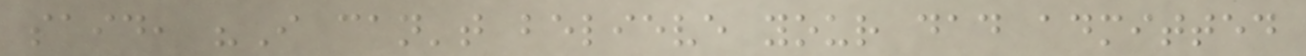said, "I can't believe your dad admitted
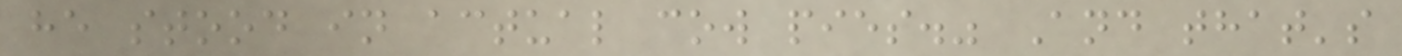he stood in actual cow pies." And that's
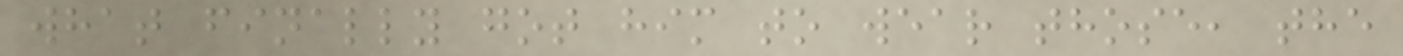what finally got him to wear those, the
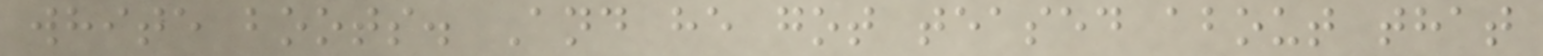white boots. And he got teased about that
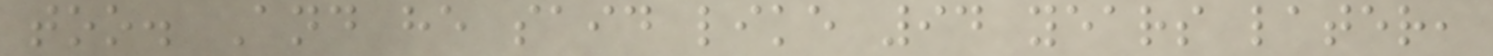too. And he said like 94 years later,
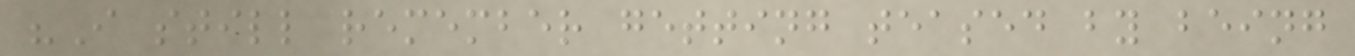"I still remember getting teased by being
